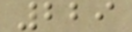229
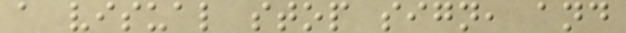a visual stop sign, and
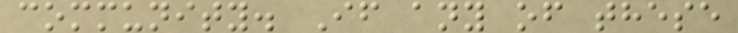community. If any of these
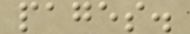pages.
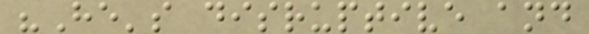"He's disruptive and
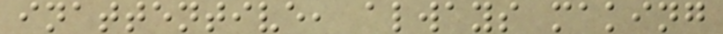inattentive, always making
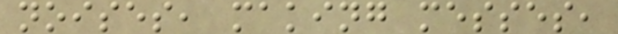noises, making messes,
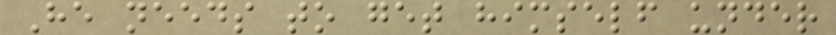He needs to get himself under
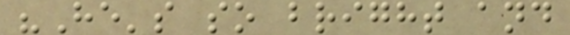"He's so bright and
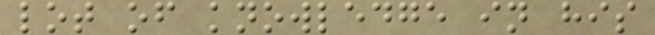lot of knowledge in his
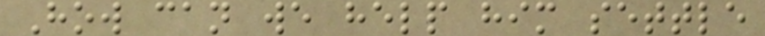How can we help him settle
